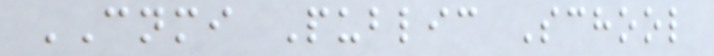CNMI Public School
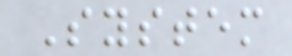System
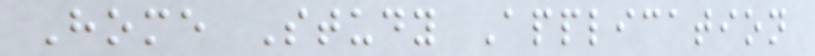Home Study Application
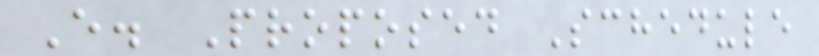E. Proposed Schedule
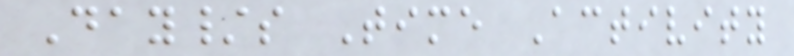Day/s Time Activity
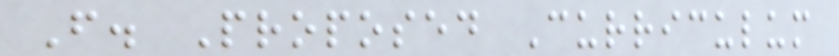F. Proposed Curriculum
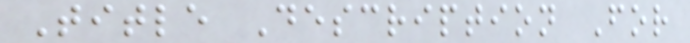Title Description For
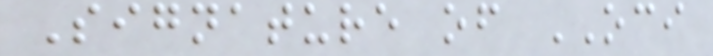Signature of OCI
